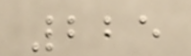225
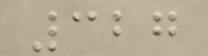327
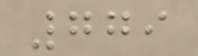779
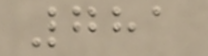781
